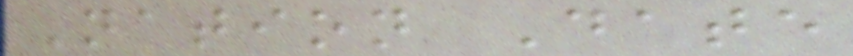Nation Date
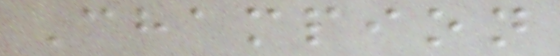Champion
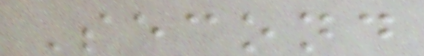Second
